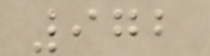972
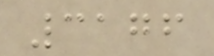3176
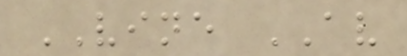VINE AV
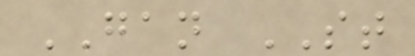GAN ST
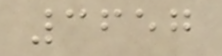3657
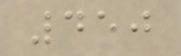450
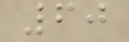60
